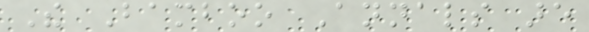The Bamboo Annals are
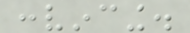convincing.
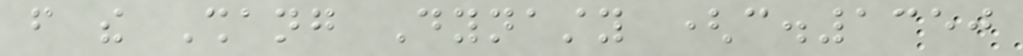from the Shang Dynasty (c.1350
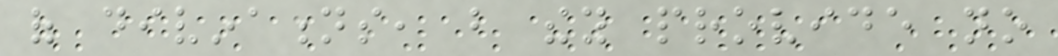of divinations, but they provide no
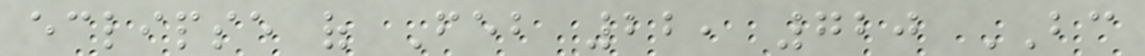eclipse of Feb 22, 720 BC
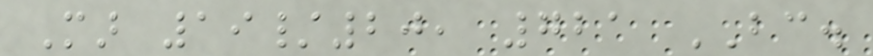Mar 19/20, 721 BC.
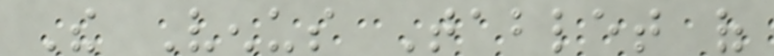The Venus Tablet of
